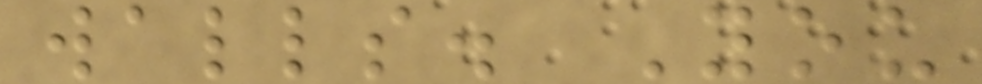walls. You
